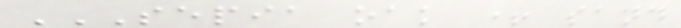SEPIA OAK + SAND
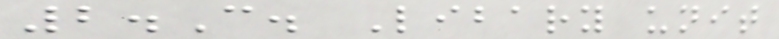2.C. Libary unit
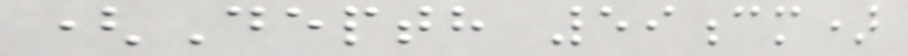(Depth 59cm)
